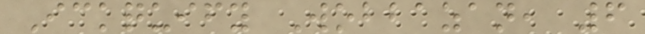Ickquify Wobbazan, 6
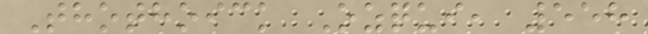Thothoick Ozqui, 558
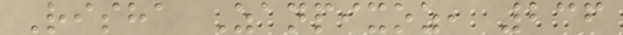Risha Zanpixoz, 236
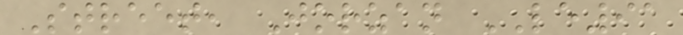Street, Jorzan LE91
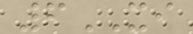6XI
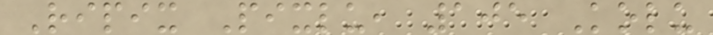Ripix Pixlu, 105 Kolu
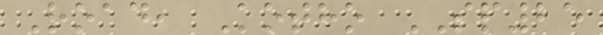Road, Kotho SP25
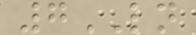7LN
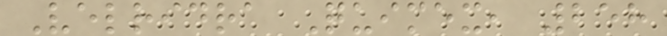Velridra Quimex, 258
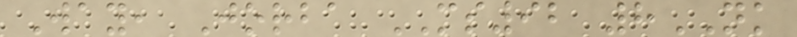Way, Jorba MS92 8NK
